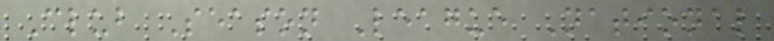Club Season League National
